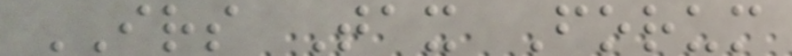IRS Tax Forum
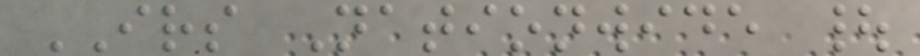IRS Nationwide |
